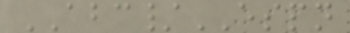ABC/ESPN
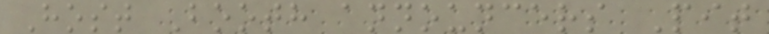Host Booth announcers Pit
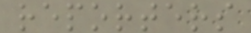reporters
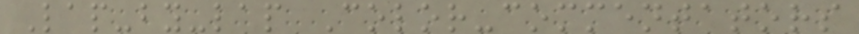Lap-by-lap Color-commentators
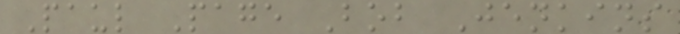Paul Page Bob Jenkins
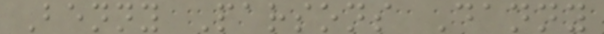Benny Parsons Danny
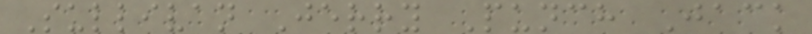Sullivan Jerry Punch Jack
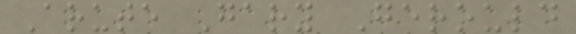Arute Gary Gerould
